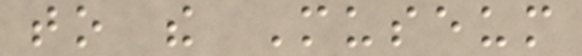to the Museum
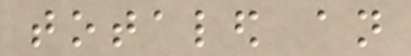totaled an
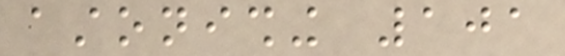astonishing 101
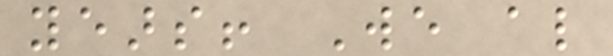years! We also
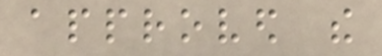approved the
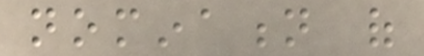nomination of
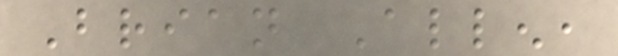Brian Allen,
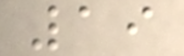19
